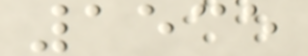1535
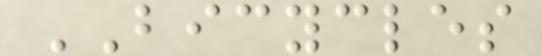BICYCLES
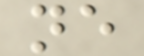ne
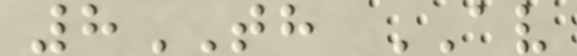8TH AV
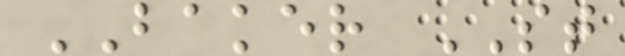BAKER ST
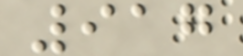917
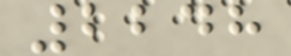2248
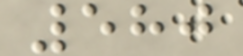580
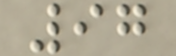97
